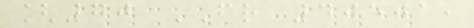[70 FR 40501,
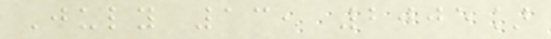July 13, 2005]
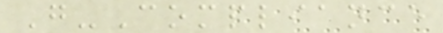G-Compliance
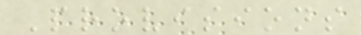Provisions
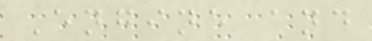Engine and
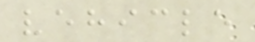vehicle
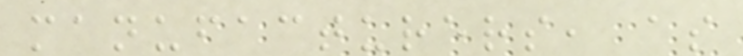manufacturers, as
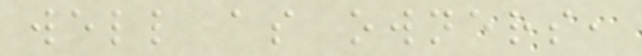well as owners,
